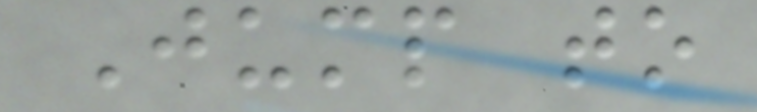Jump to
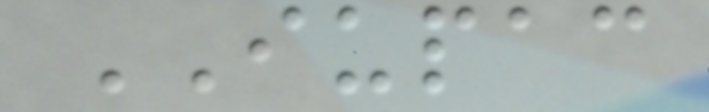IUPAC
